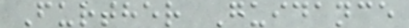Further Guidance
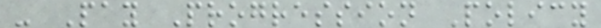- Pay Progression Policy
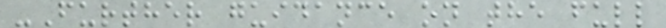-Further guidance on the full
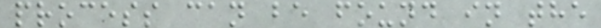process can be found in the
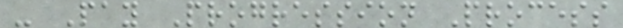- Pay Progression Process
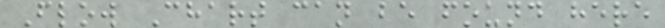Flow Chart can be found here
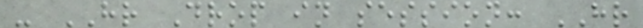- HR Drop in session: HR
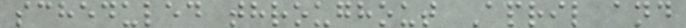scheduled throughout April and
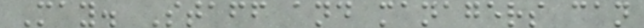May. Staff and managers can
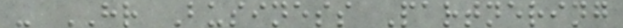- HR Business Partnering
